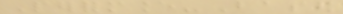Performance-Based
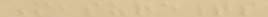Measurements
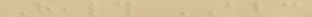Health ABC
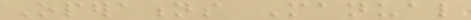Operations Manual
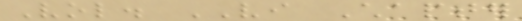Vol. VI Chapter
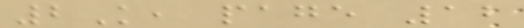2K, page 12
